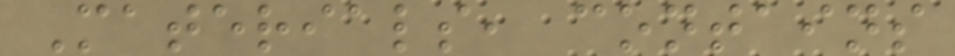Materials, contains
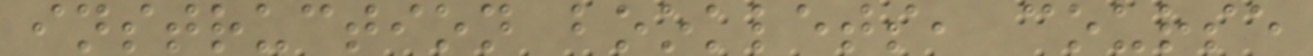instruction booklets, course
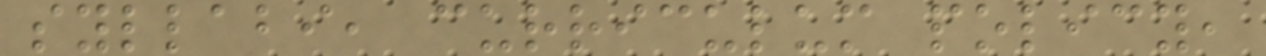syllabi, curriculum policy,
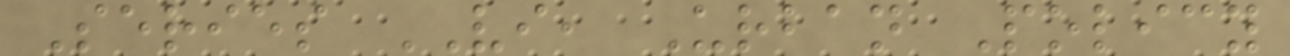Series VI, Urban Policy
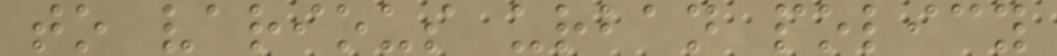to various urban policy
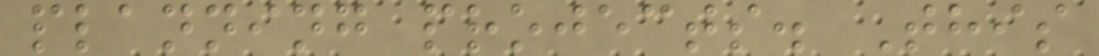planning projects. This
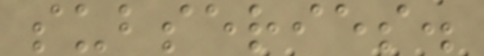subseries.
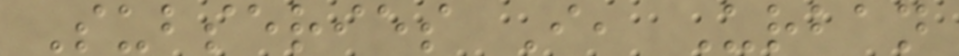Subseries I, Urban
